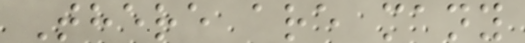There are many
